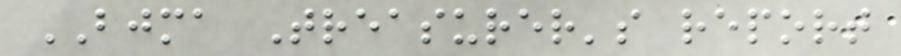BJMA Treasurer's report
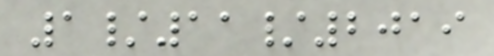1/11/2019
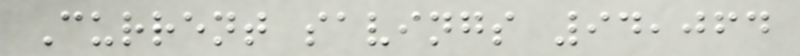Current savings 94,064
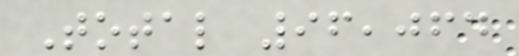Total 96,064
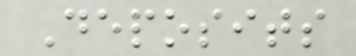Deposits
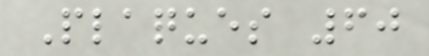Plaques 60
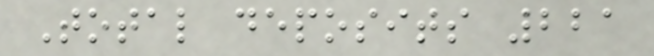Total deposits 221
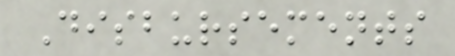Disbursements
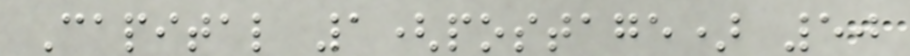Capital 1(postage) 50
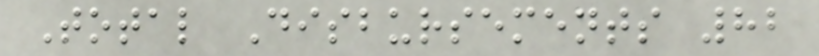Total Disbursements 82
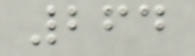264
